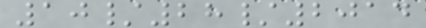10/28/2014
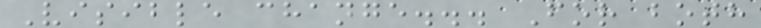Visible change... For both
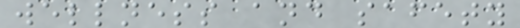wellness and safety
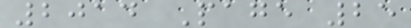2014 Page 25
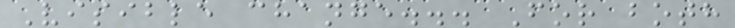Visible change... For both
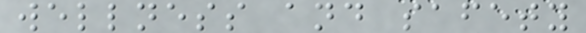wellness and safety
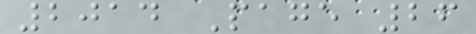2014 Page 26
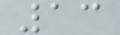13
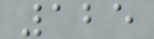125
